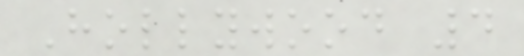Hollywood 4
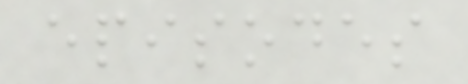episodes
